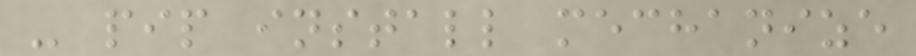- pip install mechanize
